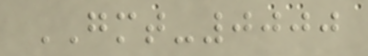GMT-0000
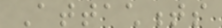Attachments
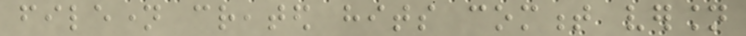filename created hits comment version
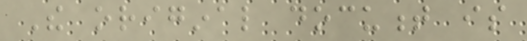The original document is
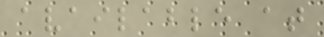available at
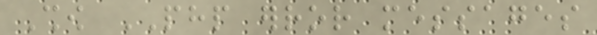Show PHP error messages
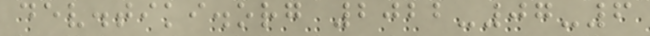dev.tiki.org 2022-07-6
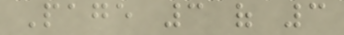Page 3 of 3
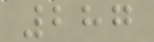287
